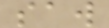saw
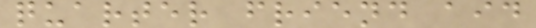quarter friend aid
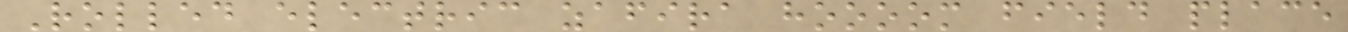Rolled electric zafira hoooom field place
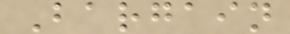Bargain
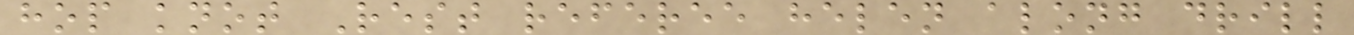hop knot Rest referee helen along drill
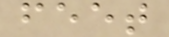feet
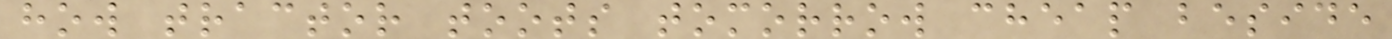how tractor toots tomorrow cheap beside
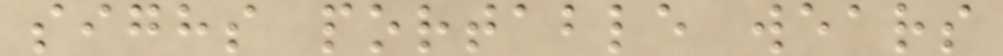sighs portable wears
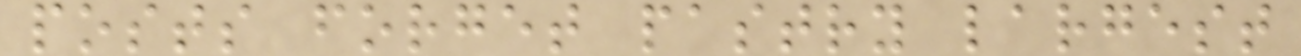posts forget pastry largest
